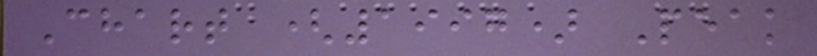Chart (1997) Peak
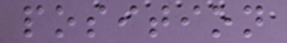position
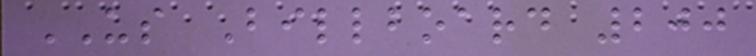US Billboard 200
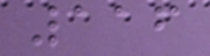116
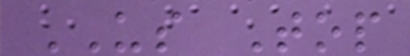US Top
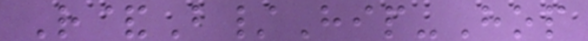R&B/Hip-Hop
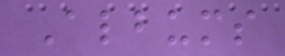Albums
